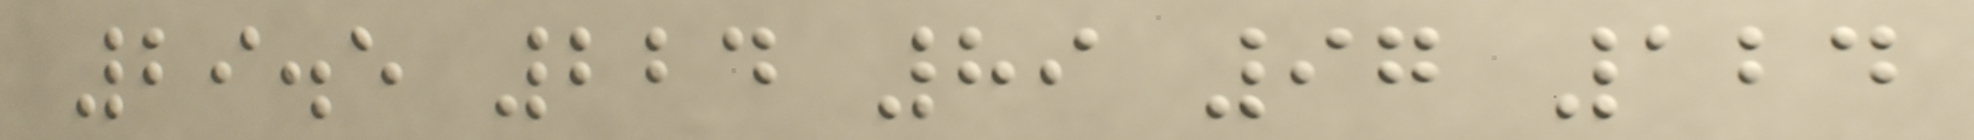29.5 224 89 97 124
